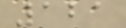121
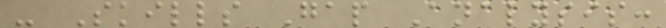- Skills Gap Analysis:
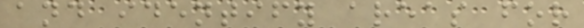and identify areas for
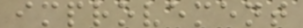improvement
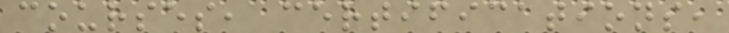courses, certifications,
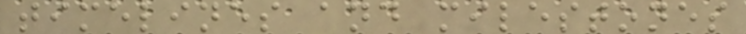timelines and milestones
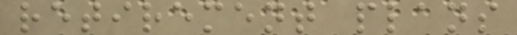retirement plans
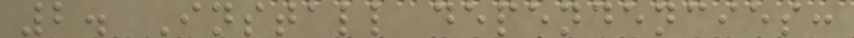2. Install dependencies:
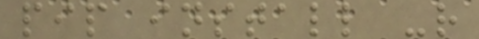pip install -r
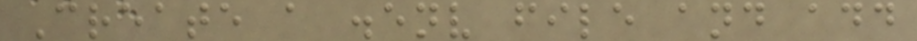Create a .env file and add
